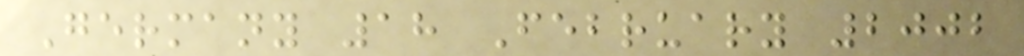Germany 18 February 2002
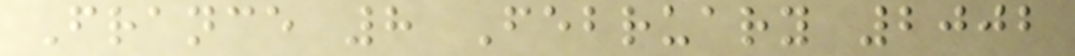France 8 February 2002
